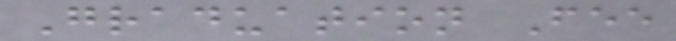Graduation Fee
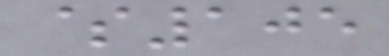$105
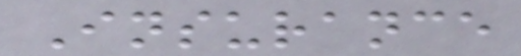Insurance
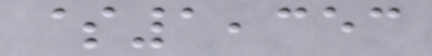$1,353
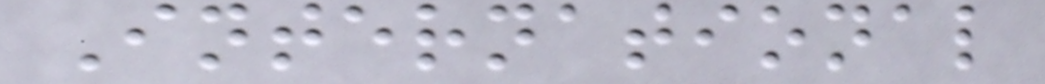International
